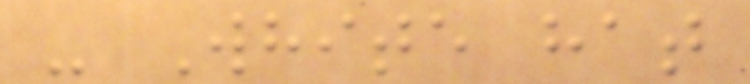- White hat
